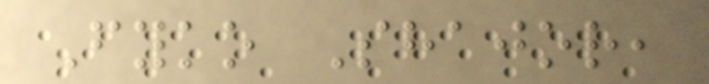Fyko Shajor,
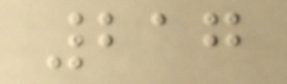217
